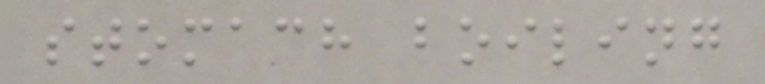stomach boiling
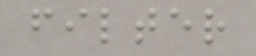filter
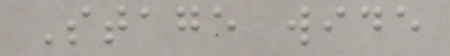Stage wide
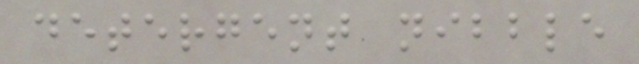detergent nibble
